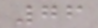76
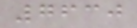7630
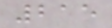215
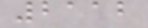2112
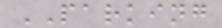PARKING
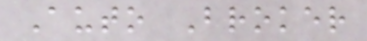Auto Broker
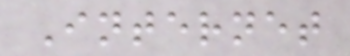Internet
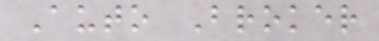Auto Broker
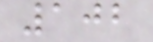102
